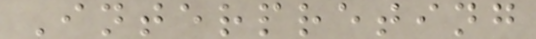Interpreting
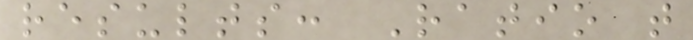results: Ratio t
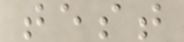test
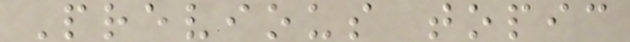Previous topic
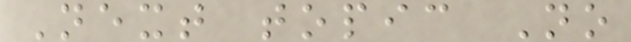Next topic No
